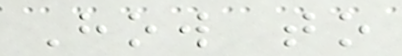How to
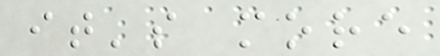it's more
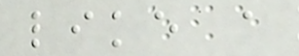like a
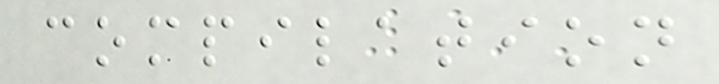compilation
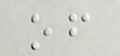of
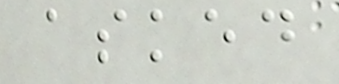asked
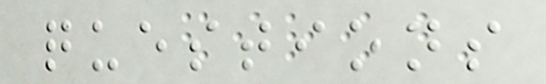questions
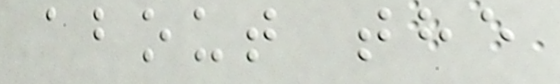about the
